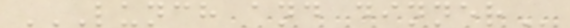LUNCH AND DINNER
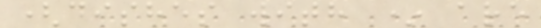(dishes with * are
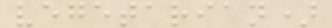vegetarian)
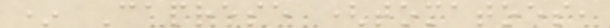* Caprese (tomatoes,
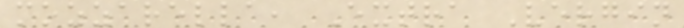mozzarella, Extra Vergin
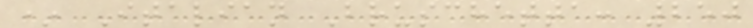* Italian Bruschetta: 250
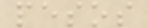pesos
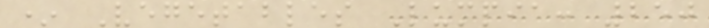* Vegetables Lumpia: 250
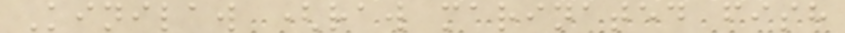Kinilaw (raw marinated fish
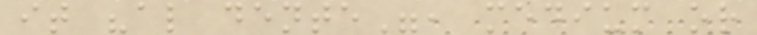it "al dente", medium or
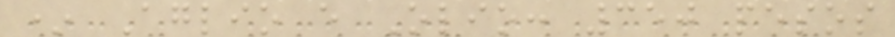* Aglio e Olio: 350 pesos
